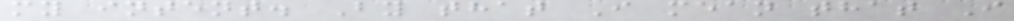my intent. By that I mean that I
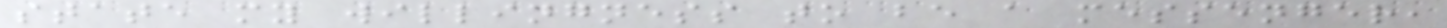state my willingness to be a messenger,
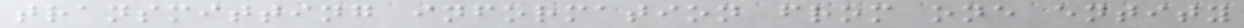transmitting information from one entity
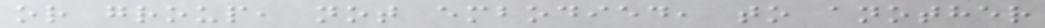or group, not embodied, to another
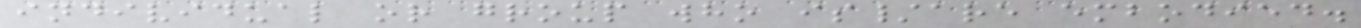individual or group who is/are embodied.
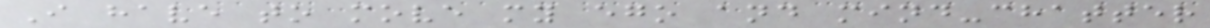I have to move my ego and mind-chatter
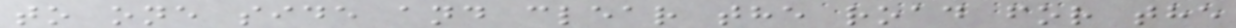to one side and clear the road for the
